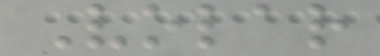Volar
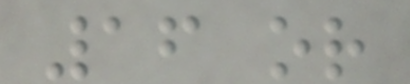16 or
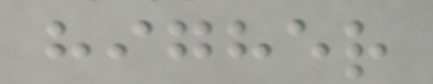higher
